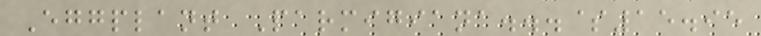Eggplant Parmigiana...$15.95
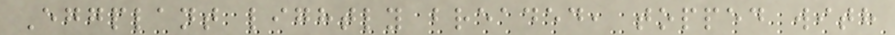Eggplant lightly breaded, topped with
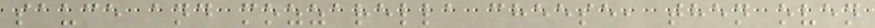sauce and mozzarella cheese, then oven
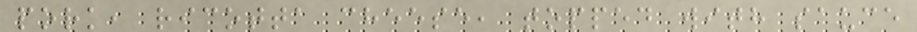pork, ricotta cheese, topped with sauce
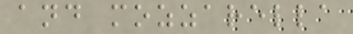and mozzarella
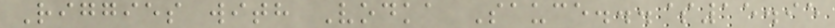Riggies with Vodka Sauce...$15.95
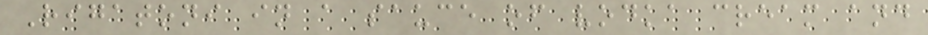Rigatoni in a sauce of vodka cream and
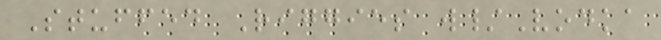Stuffed Riggies w/Vodka
